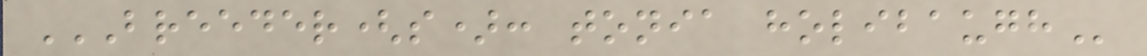BREEDER(S): TONIA HOLIBAUGH
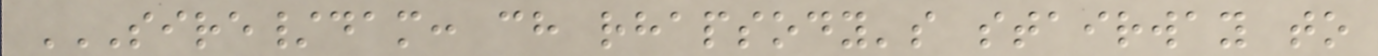SIRE/DAM: CH RHAPSODY'S STAIRWAY TO
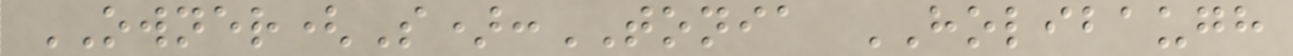OWNER(S):TONIA HOLIBAUGH
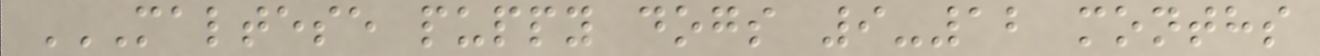MALTESE PUPPY DOGS 9-12 MONTHS
